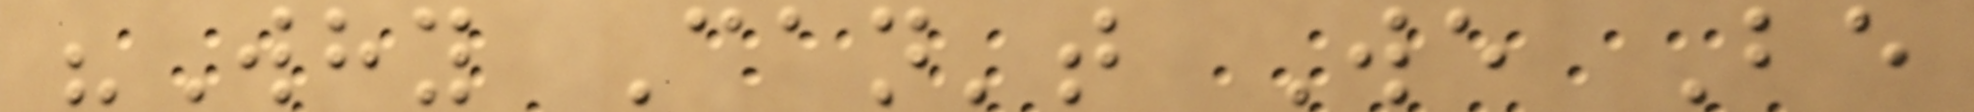"Why Can't We Be
